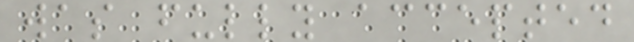was fully accepted
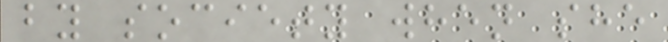by society when she
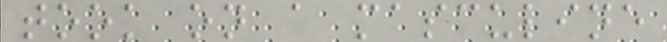took on a masculine
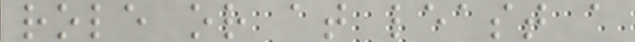role or at least a
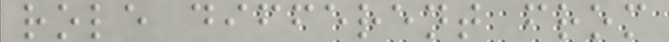role different from
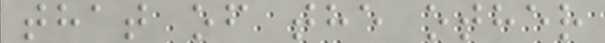that of the other
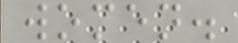women.
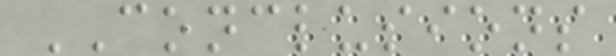CONCLUSIONS
